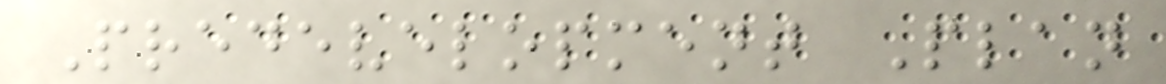Predevelopment Plan
